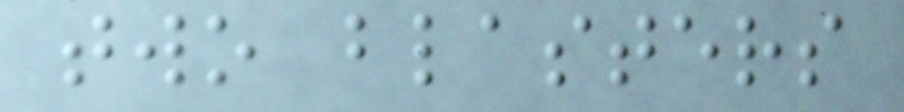two blasters
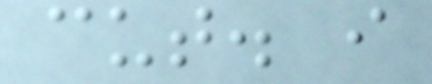cut. i
